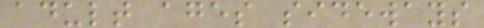adult ages sideways
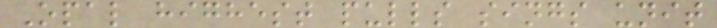Opal highest pulls sings unit
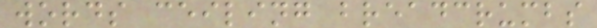words ceiling breadcrumbs
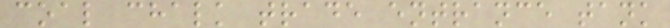coal chalk trade entrance tank
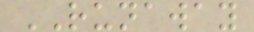RUNAWAY
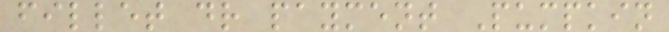fillet dr payment Pumpkin
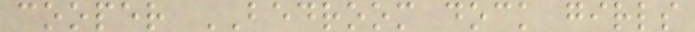cooper BEDROOM dock girls
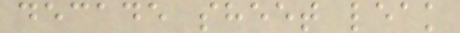decade sheet leak
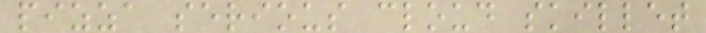pizza serious cloud skillet
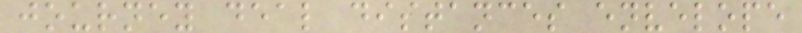journey deal distances envelope
